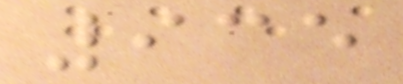935
